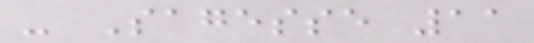- Sagesse 11
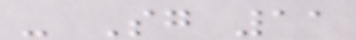- Sg 11
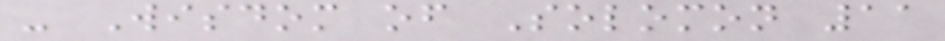- Wisdom of Solomon 11
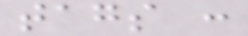tags :
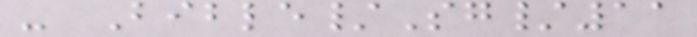- Bible/Sg/11
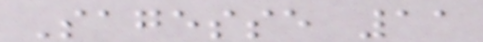Sagesse 11
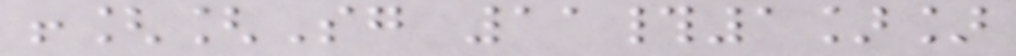![[Sg 11#1]]
